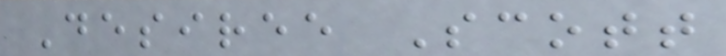Desiree Scott
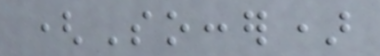(Soccer)
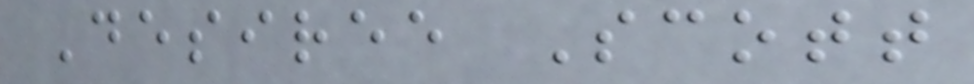Desiree Scott
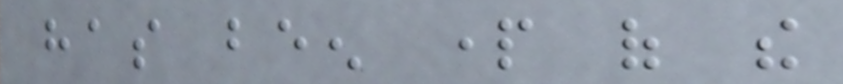has been part of the
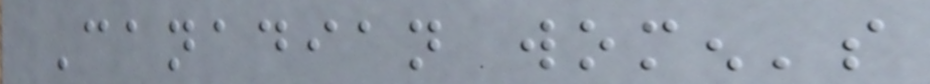Canadian women's
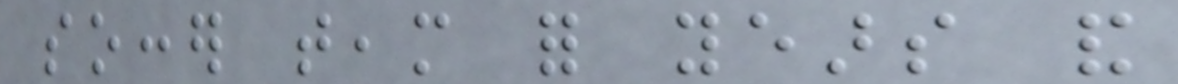soccer team for years and
